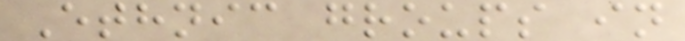Ethnic groups in
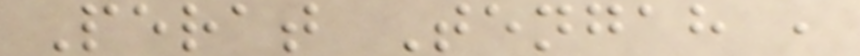Perat Tengah ,
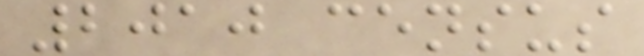2010 census
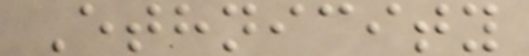Ethnicity
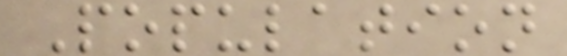Population
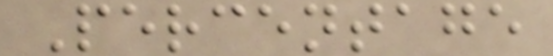Percentage
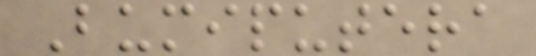Bumiputera
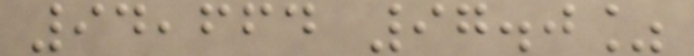94,664 97.0%
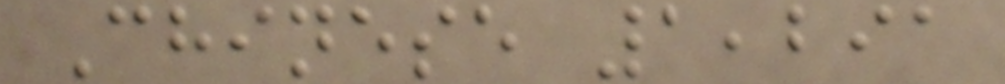Chinese 1,291
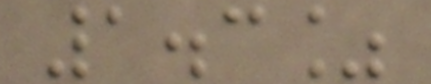1.3%
